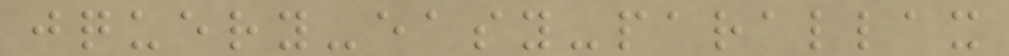jquery-easy-parallax
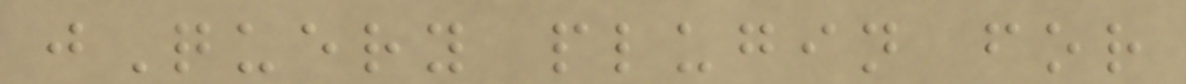jQuery plugin for
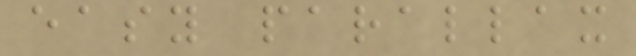easy parallax
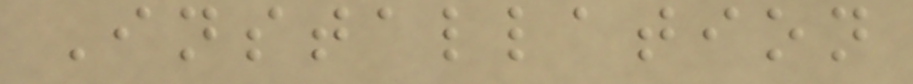Installation
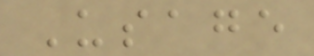Usage
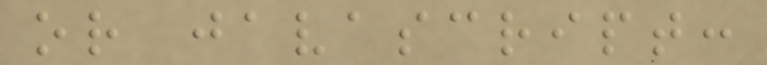or javascript:
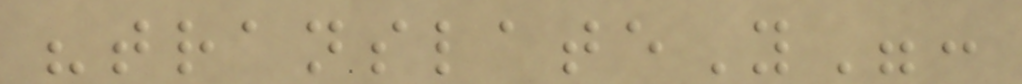"translateY":
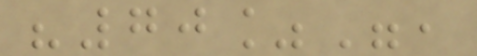"70%",
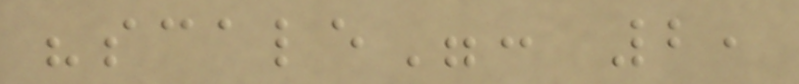"scale": 2,
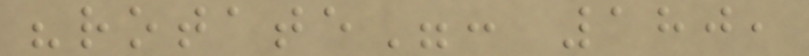"rotate": 180,
